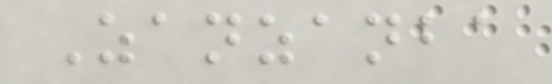Zanzanba
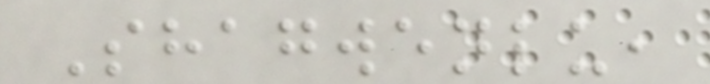Shagwenlu,
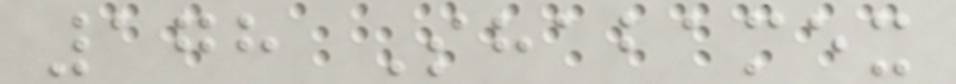178 Shabamex
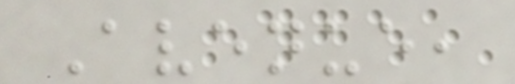Avenue,
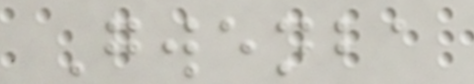Gwenba
